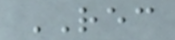REC
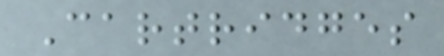Cartridges
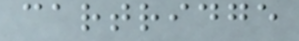cartridge
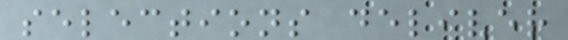selections deliver
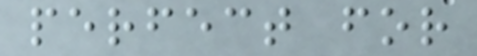perfect for
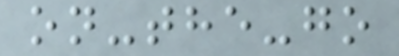on-the-go
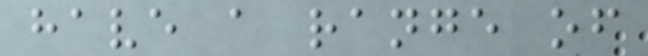have a range of
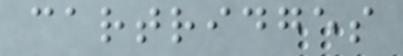cartridges
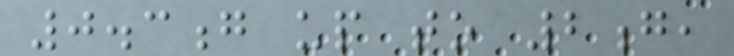0.3g up to 2g,
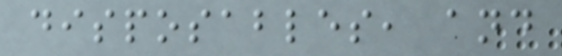disposables, and
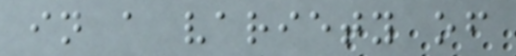in a variety of
